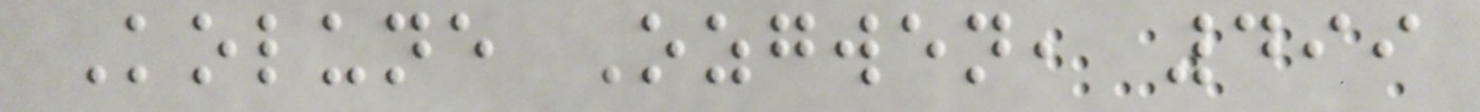Kolune Ozgwen, 499
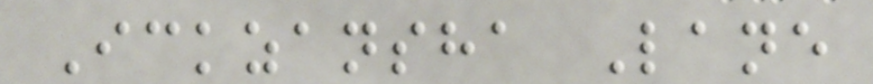Ickzansha Lane
